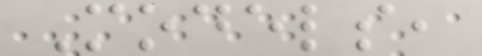Models,
